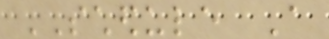SCHEDULE A
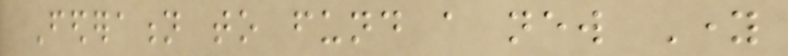Federation to fund a new Young
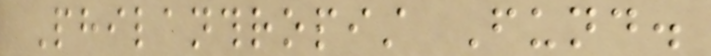Philanthropist Fund.
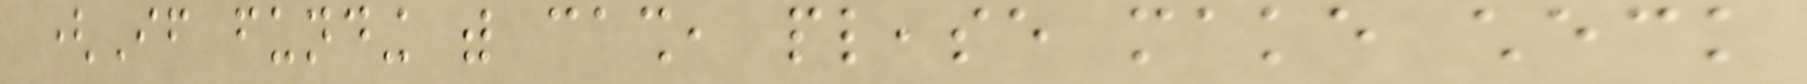(If funding with cash, please make check
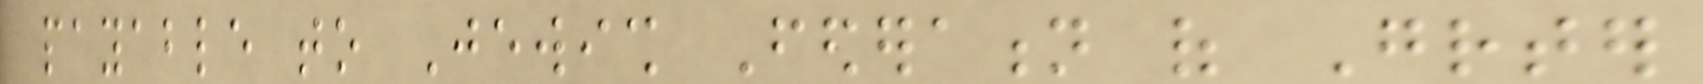payable to Jewish Federation of Greater
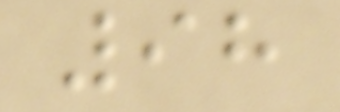98
